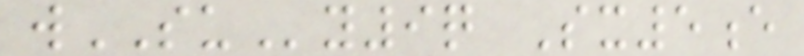wSUy9q Sx5e
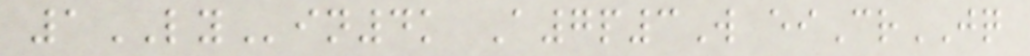1LYin4k A7p3W eiCrJQ
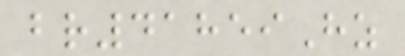br41859Hz
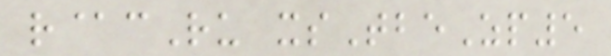r@cRu xsTbeZp5
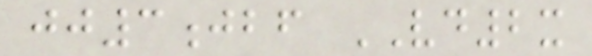jj3jbf VD2x
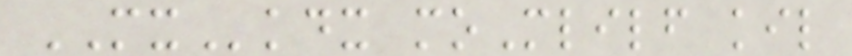MXkdx moMlilf kil
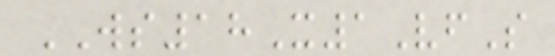WS18X1VfS
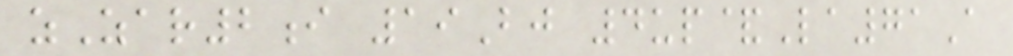zZar2i 19Bj 4up&La71A
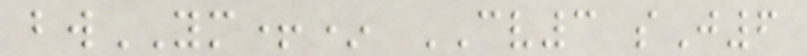bwYM+* CV3 sJ6
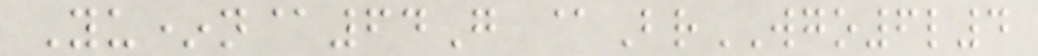Yu*n@64G @BrWGO6l4
